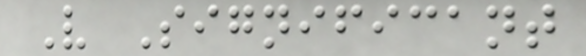Very Significant
